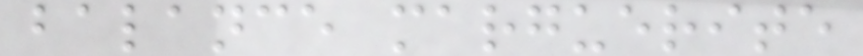balance marguerite
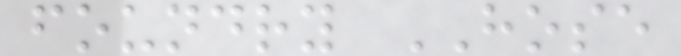foundry HOSE
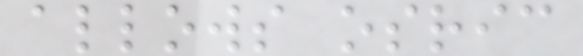allows osric
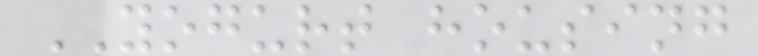YOGURT housing
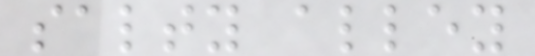salty alley
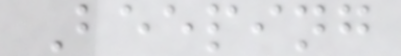Beeping
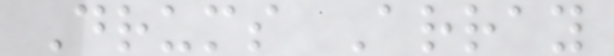Drums Array
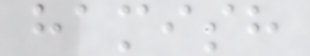hamish
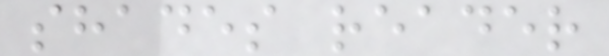shades reader
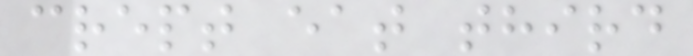crept eat third
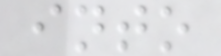into
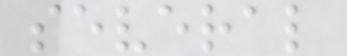several
